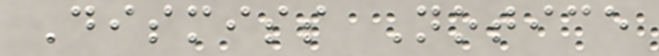Dismiss Notice
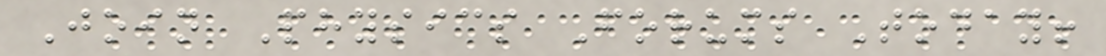Join Physics Forums Today!
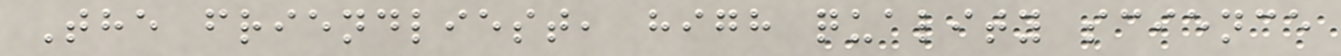The friendliest, high quality science
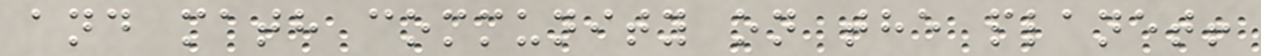and math community on the planet!
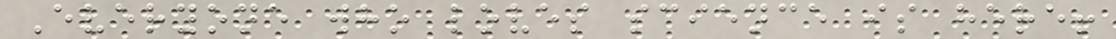Everyone who loves science is here!
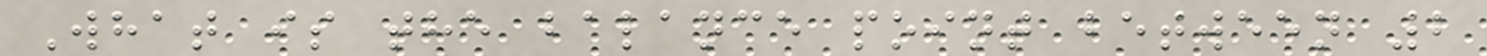What is the balance point between 2
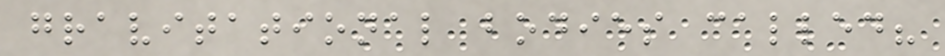gravitational bodies called?
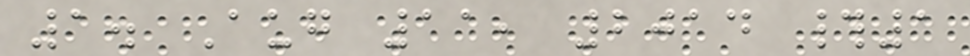1. Aug 11, 2014 #1
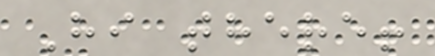Hi there!
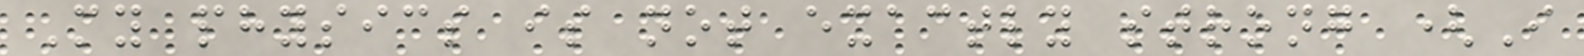My physics is not exactly strong (I
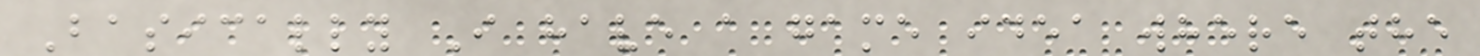Basically I have a game idea where the
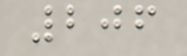206
